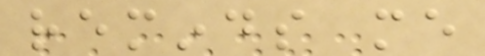reminds me
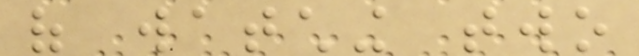of watching two
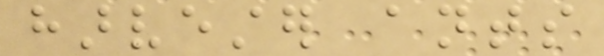harvester ants
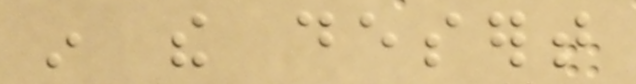in the desert
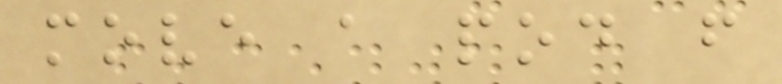move a pod from
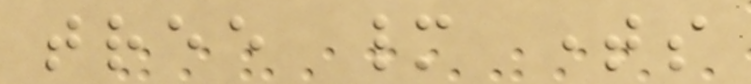tree many times
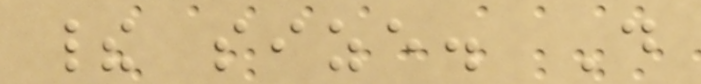their size. Do
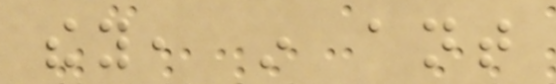they, in ant
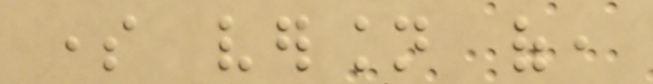some version of,
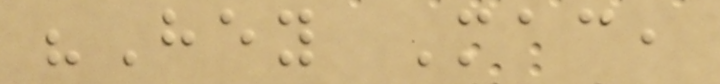"Hey Mac,
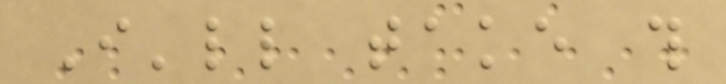I'll take this
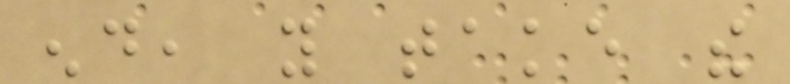end, you take the
